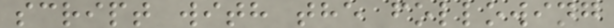script with the following
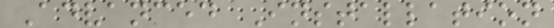Advanced Installation
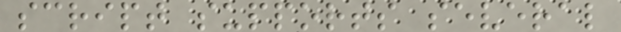script supports several
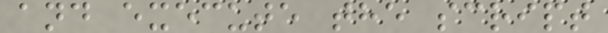and execute the script
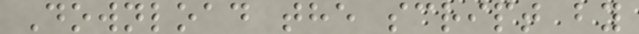Download the script by
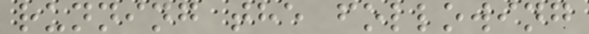running the following
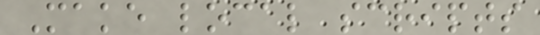Make local scripts
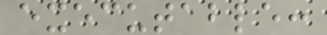executable:
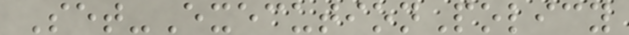Set-ExecutionPolicy
